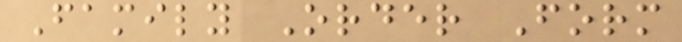Family Order Form
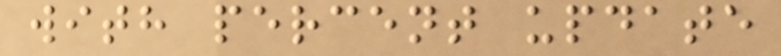with percent update
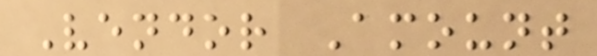Vendor Amount
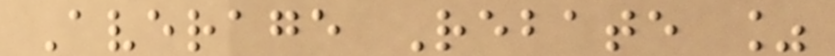Average Rebate %
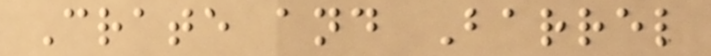Crate and Barrel
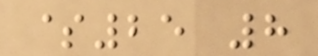$25 8
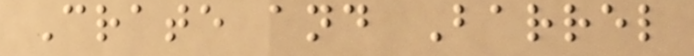Crate and Barrel
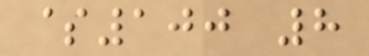$100 8
